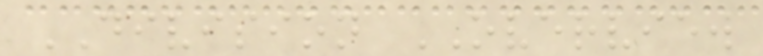DIVISION OVERVIEW
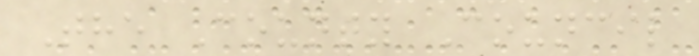The County Council
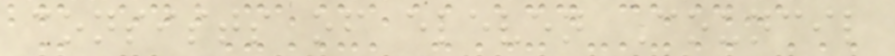consists of eleven Council
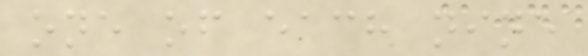one of each nine
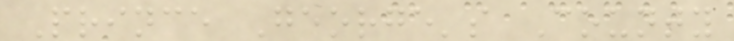Prince George's County
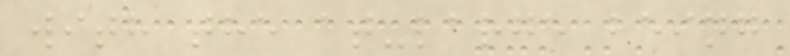with the at-large being
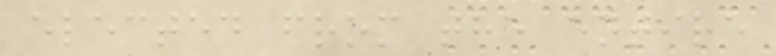elected from the entire
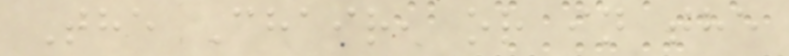The Chair, or in the
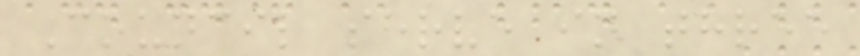Council serve in three
